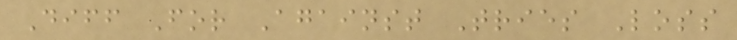Diff For Against Tries Loss
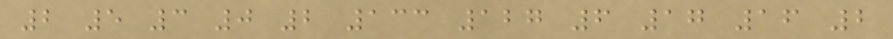2 5 3 0 2 133 127 6 17 16 2
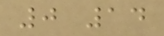0 14
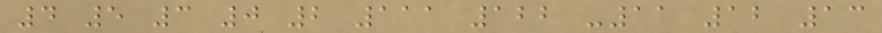4 5 3 0 2 111 122 -11 12 13
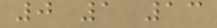0 1 13
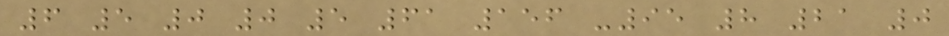6 5 0 0 5 61 156 -95 8 21 0
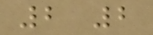2 2
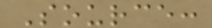Source:
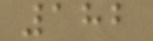182
